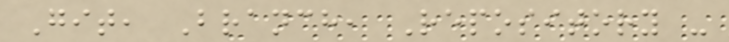Git, Branch, Repository -
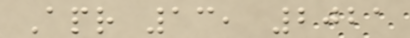Apr 13, 2021
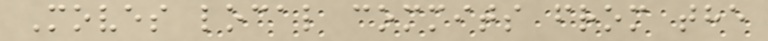Moves local commits from the
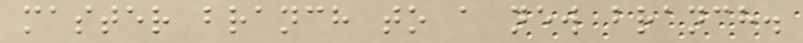master branch to a new branch.
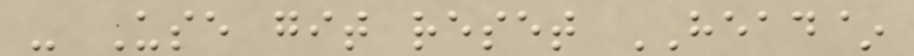- Use git reset HEAD~
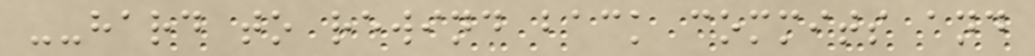--hard to rewind back commits and
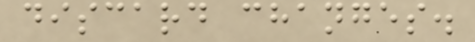discard changes.
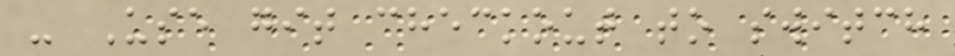- Use git checkout to switch
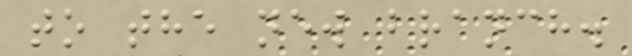to the new branch.
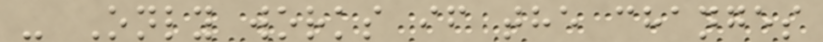- Only works if the changes
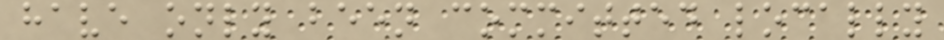have only been committed locally
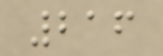216
